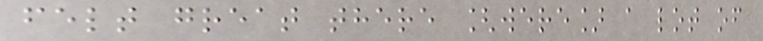felt great there [were] a lot of
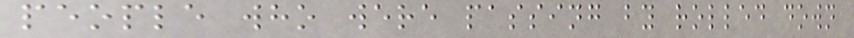people who were passing by rolled down
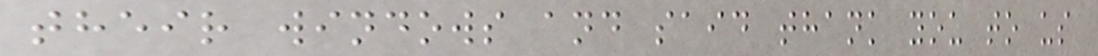their windows and said thank you to us
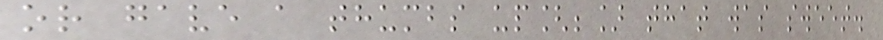or gave a thumbs up[;] that was sweet.
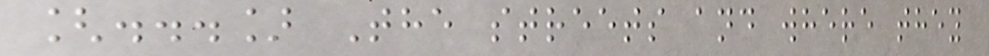[...] The streets and where they
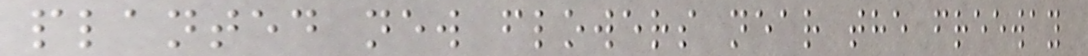planted new flowers near the freeway
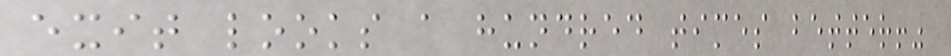exit looks a hundred times better!"
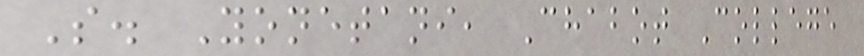S. Yonetani, Chabot College
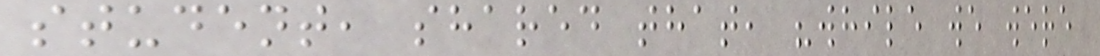student, shared that, "while we were
